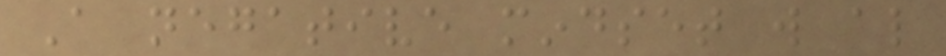A negative mindset will also
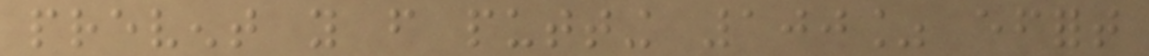prevent you from putting 100% effort
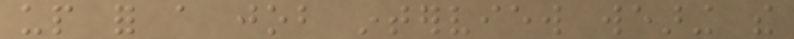up for a job interview wearing the
